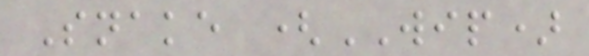Snake (WIP)
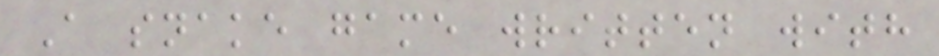A snake game written with
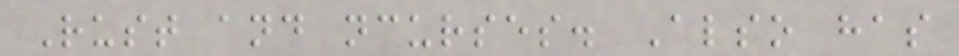Rust and ncurses. Also has
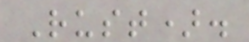Rust).
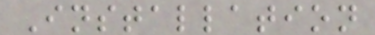Installation
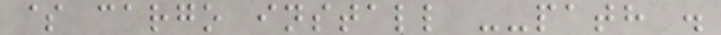$ cargo install --path .
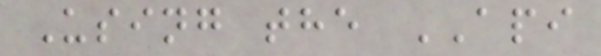Using the API
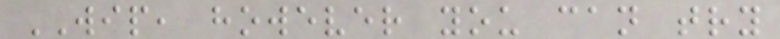WIP, however you can try
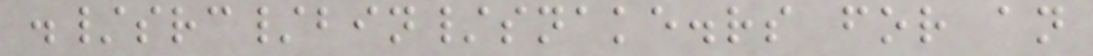./src/bin/snake.rs for an
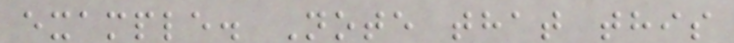example. Note that this
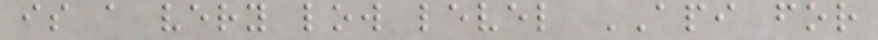is a very low level API for
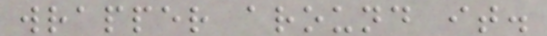wrapper around it.
